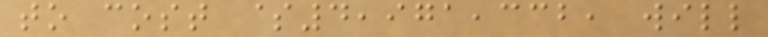to cost $4,971,332, will
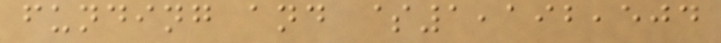funding and $1,192,504
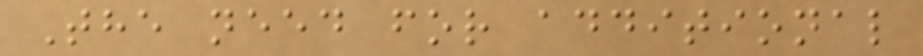The need for additional
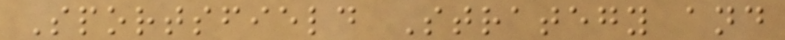Sportsfield Strategy and
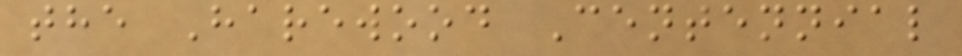the Harewood Centennial
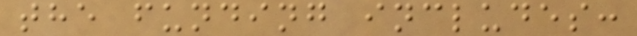the funding includes:
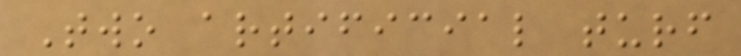Two artificial turf
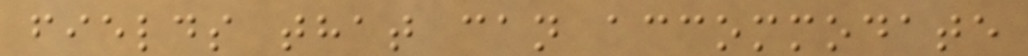fields that can accommodate
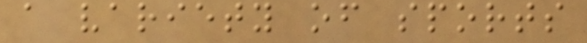a variety of sports
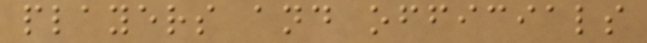players and officials
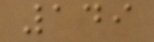149
